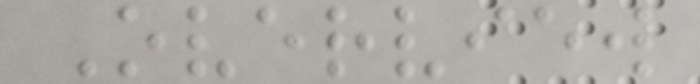Overview
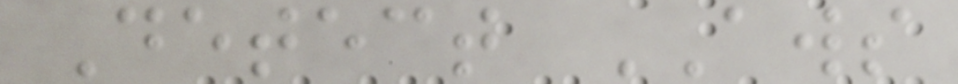Detect AWS
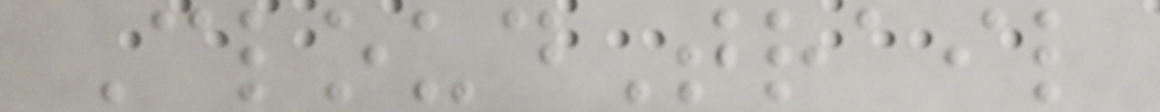CloudTrail
